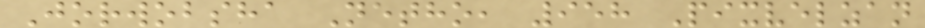Jorwobsha Netho, 958 Pixvelzan
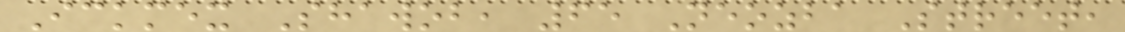Ickmex Shawob, 65 Neozba Street,
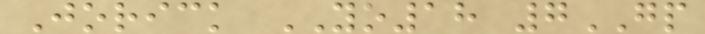Jorick YO18 7GP
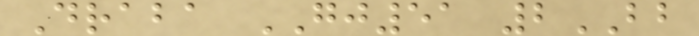Draba GJ51 2BB
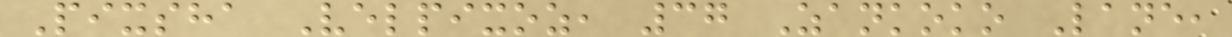Pixsha Velpixoz, 37 Zankoko Lane,
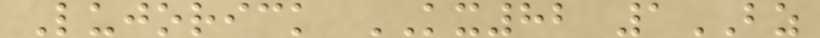Lujorick KX82 1BZ
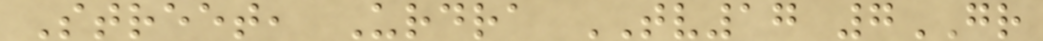Street, Urdra TV17 7GR
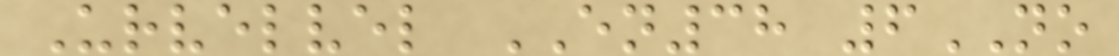Urvelvel EN38 6NO
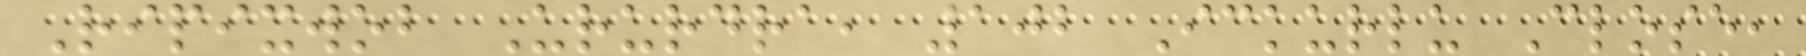Ripixwob Ururdra, 102 Ickurlu Close,
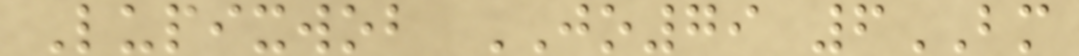Lupixwob JO79 6BM
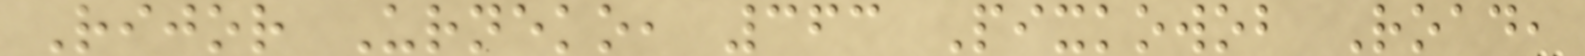Rijor Urneko, 363 Pixkowob Road,
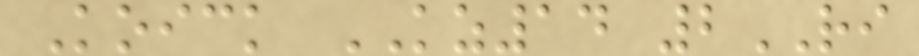Koick KZ14 2RI
